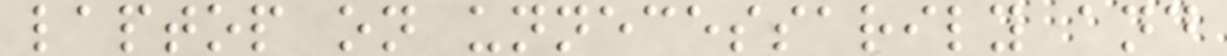laptop on unnecessarily and
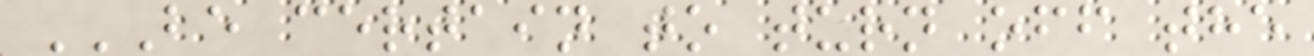BE CERTAIN TO TURN OFF THE
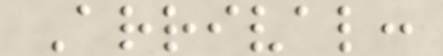Arrival:
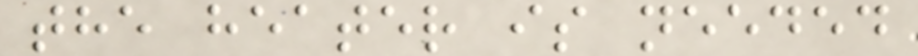the heater is needed
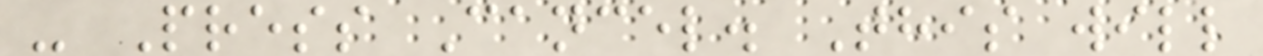- Press Cancel. This will
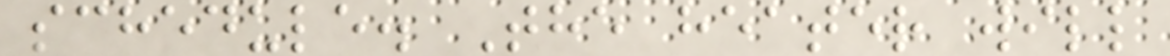schedule. The heater will
